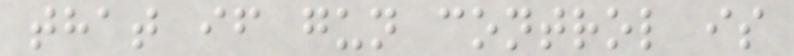that if gun control is
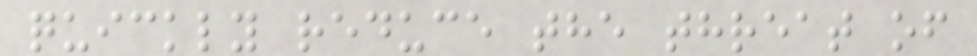quickly reduce the threat of
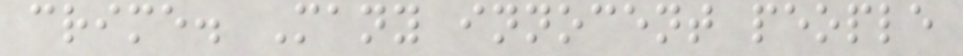crime. Many innocent people
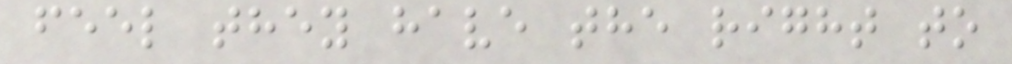feel they have the right to
